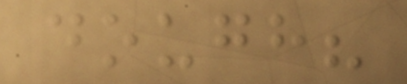dough?
